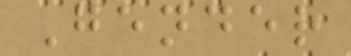Gender
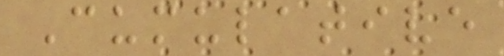Cumulative
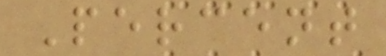Percent
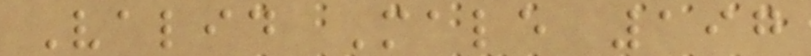Valid Male 197
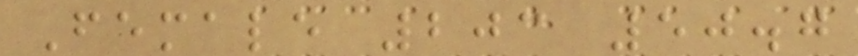Female 203 50.7
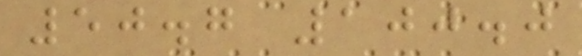50.7 100.0
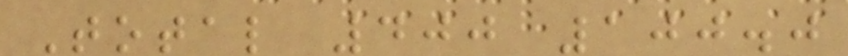Total 400 100.0
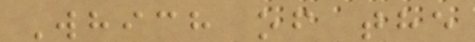Which of the
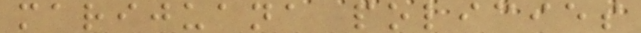marijuana policies
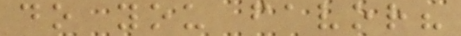do you favor?
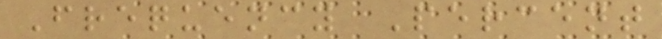Frequency Percent
